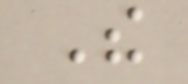The
